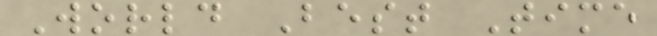World Best Time
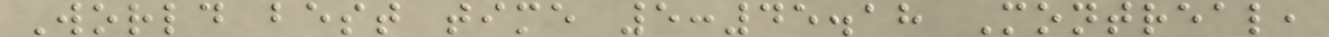World best time 5:45.18 Montreal,
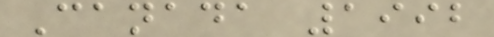Canada 1992
